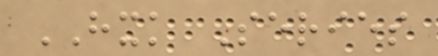HXK Series
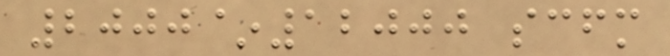2000~12000 scfm
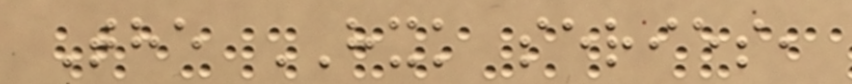The HXK series,
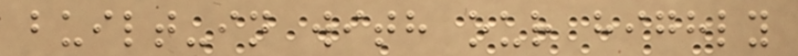built-in with our highly
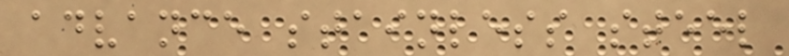advance stainless steel
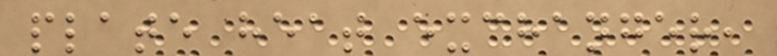plate heat exchanger,
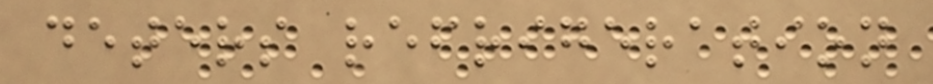deters refrigeration
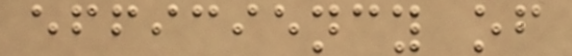efficiency of
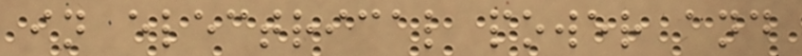in electrical power and
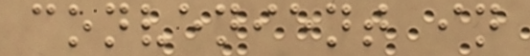convenient in
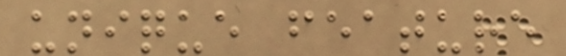unique feature
